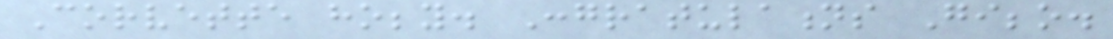Corvette hobby. Congratulations Gibbo.
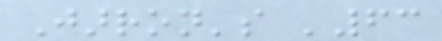Jarron's '63
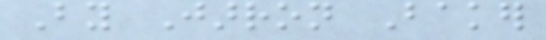By Jarron Baker
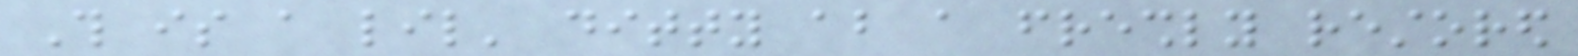This is a lil' ditty about a freshly restored
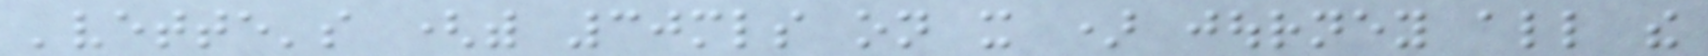'vette's (with 30mls on it ) journey all the
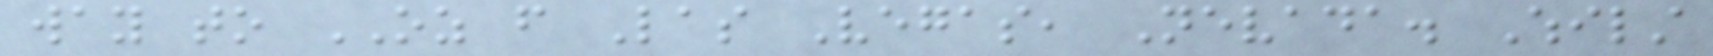way to OZ from Las Vegas, Nevada. Whilst
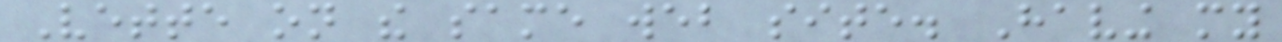Vette on the same web site. Having my
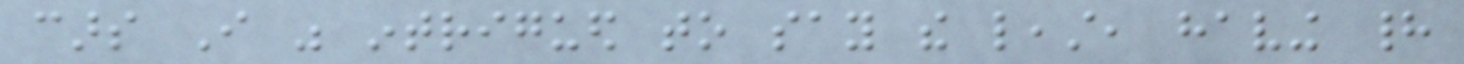cars I was intrigued to say the least, having had
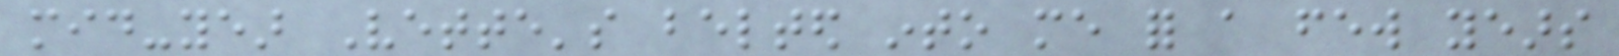mid-year Vette's belted into me for a few years
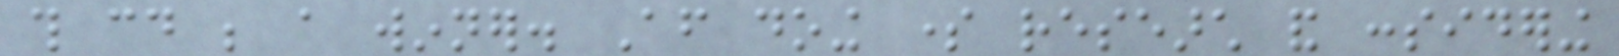this could be a winner. After doing some research and considering
